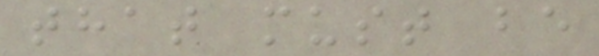that must be
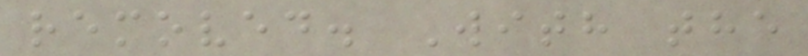removed. With the
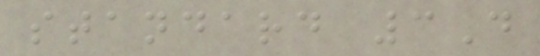standard 3D
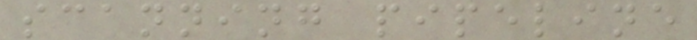scanning pipeline
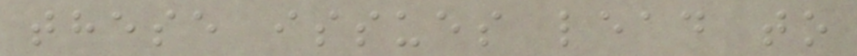these issues lead to
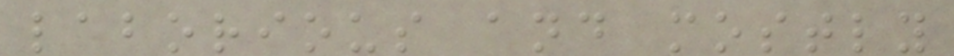laborious and mostly
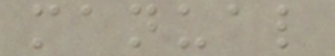manual
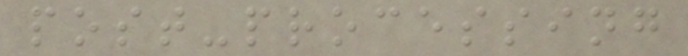post-processing
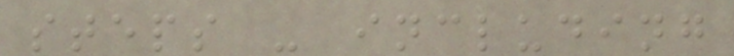steps - including
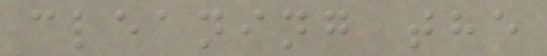cleaning the
